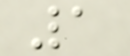1
